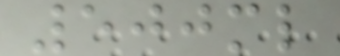500ml
